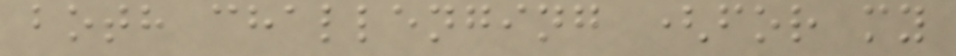both challenging (for my
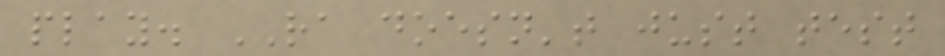play. RA doesn't just test
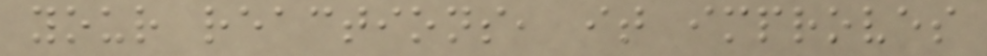your reactions, it improves
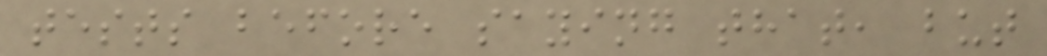tests before saying that, but
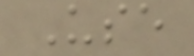Use
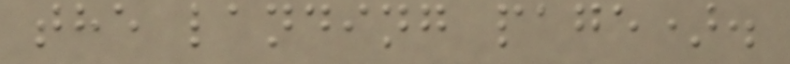the landing page).
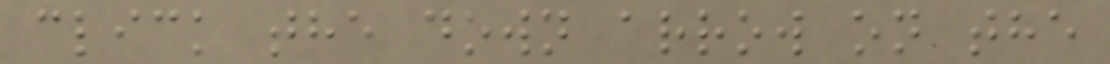click the down arrow on the
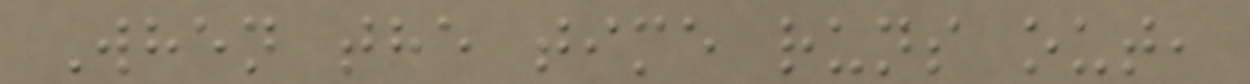When the time runs out,
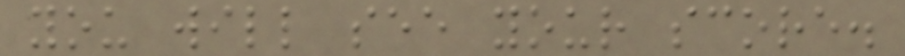you will see your score.
